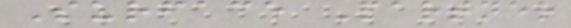Surface Partner
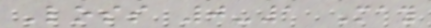Loss 0-1 May
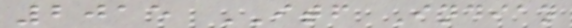2015 ITF Indian
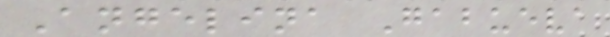Angelina Gabueva
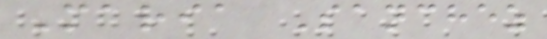Maria Sanchez
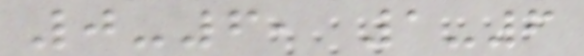0-6, 1-6
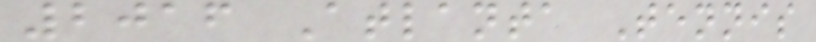2016 Atlanta Tennis
